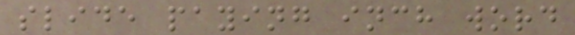slide paying inch word
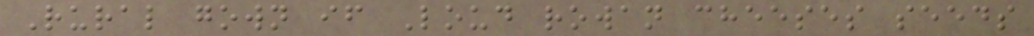Rural gown if Loud rowan cheeses seeds
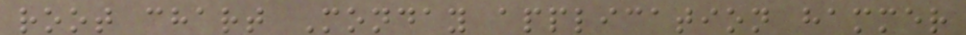root chart Monday application hammer
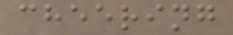cheering
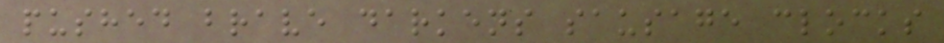pushed brave darkens sausage clocks
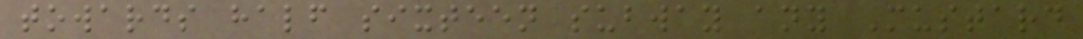towards half sixteen subway any Mustard
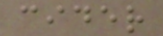cider
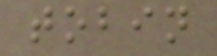tobin
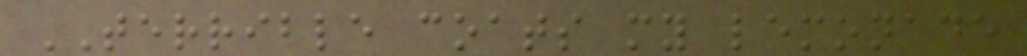TERRIBLE coats my lemonade
